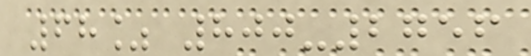68% 800-2756
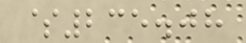$235.08
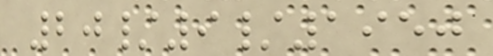20/9/1950
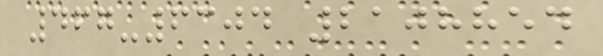467-6304 2108854
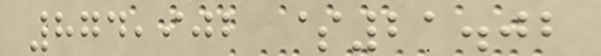874,902 $21.02
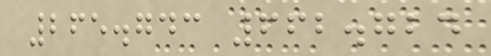265.743 662.724
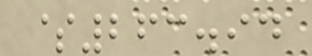$263.94
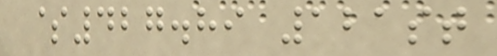$427.89 121st
